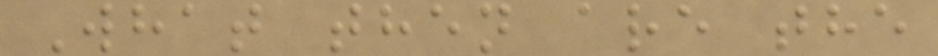What then are the
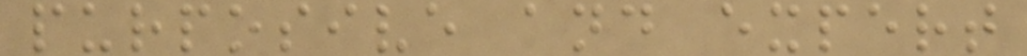purposive and expert
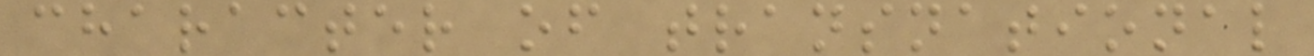character of transnational
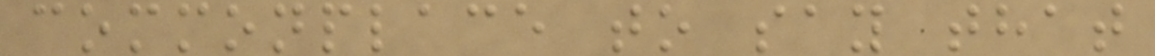commonplace to say that
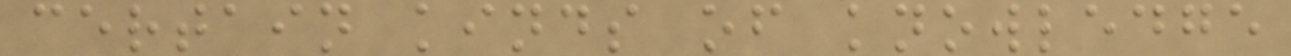certain kinds of knowledge
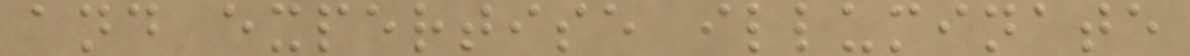and expertise illuminate
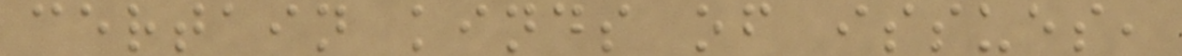certain kinds of issues,
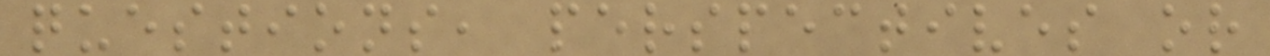questions, perspectives or
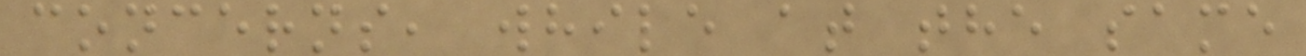concerns, while at the same
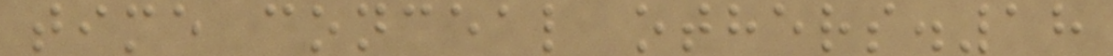time conceal others.18
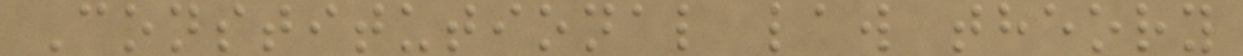Constitutional law theory
